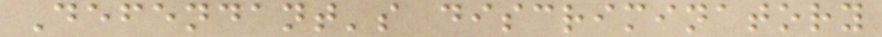Defendant's discriminatory
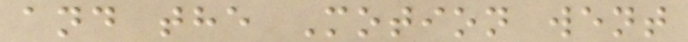and the Motion went
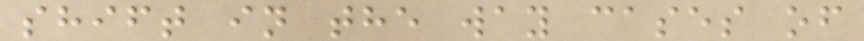shift in the way cases of
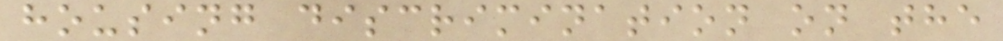housing discrimination on the
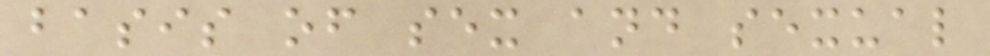basis of sex and sexual
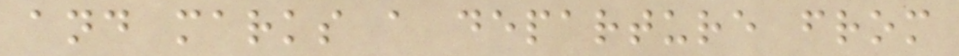and marks a departure from
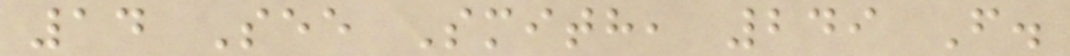14 See Smith, 249 F.
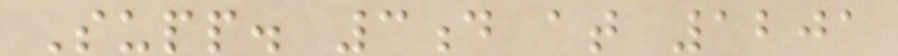Supp. 3d at 1201
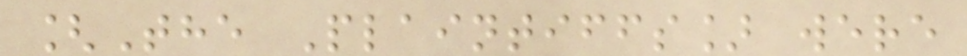[The Plaintiffs] were
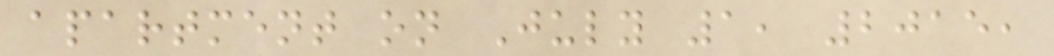apartment on July 1, 2015,
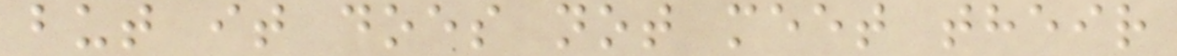but it does not meet their
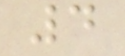4
